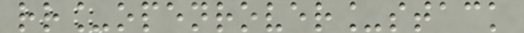rr_openrover_stack
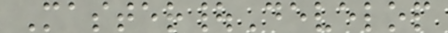Master|Develop
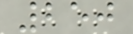250
